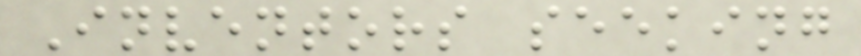Inventors seeking
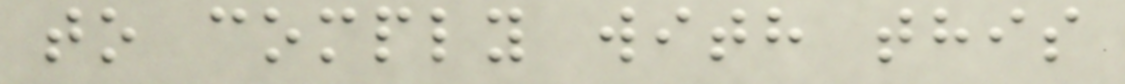to comply with this
